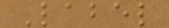Label
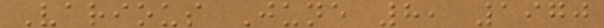Various June 8, 1970
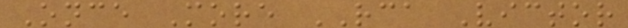Once More RCA Victor
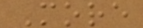More
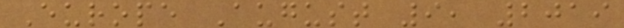Europe August 9, 2019
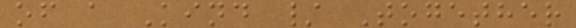of a Kind / Together
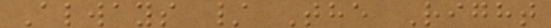Always / The Right
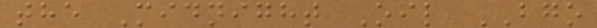the Midnight Oil BGO
